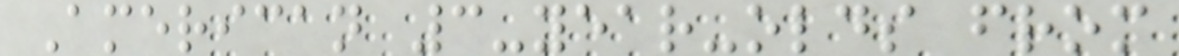American 3-year-olds from
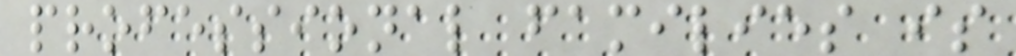professional families is
